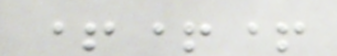+++
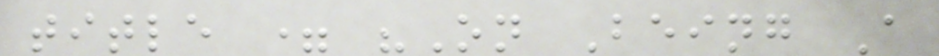title = "On Being A
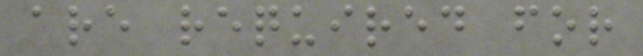are required for
